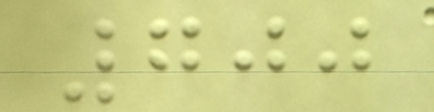700
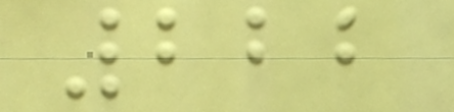222
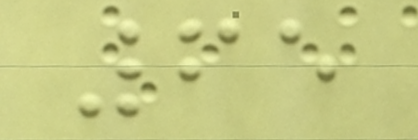65
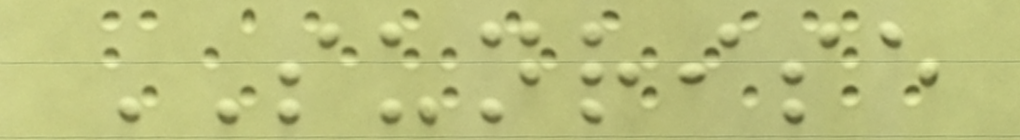SUNRISE
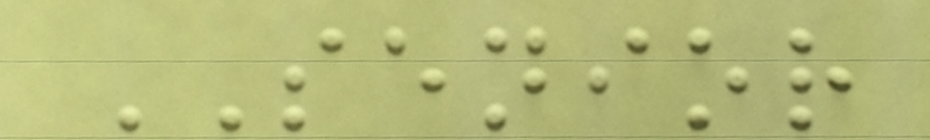SENIOR
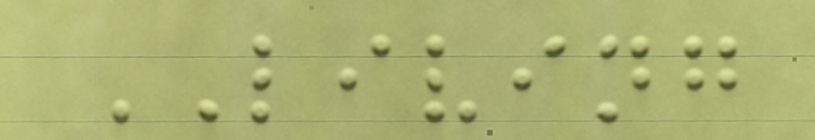LIVING
